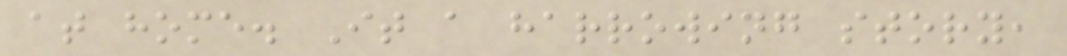at home. It a harrowing story,
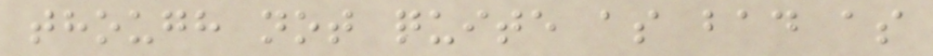though not quite as bad as
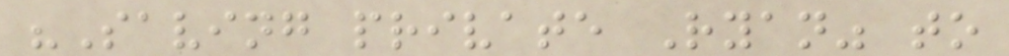"Saving private Ryan" to
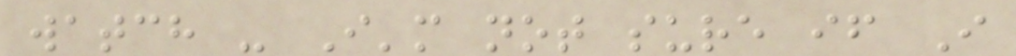watch - I'm not sure if I
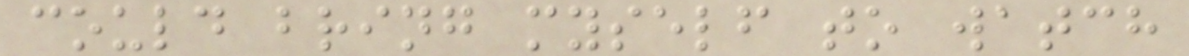could bring myself to watch
